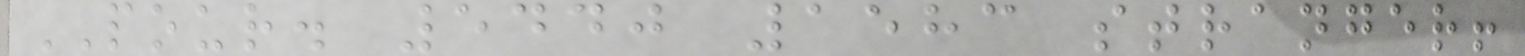POUR. 5440 1583 stranger!
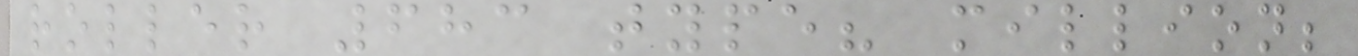roller 683 type? million;
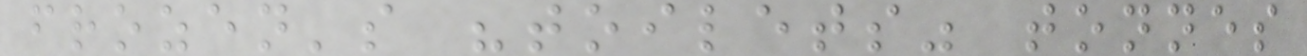frozen's "toilets" tonnes
